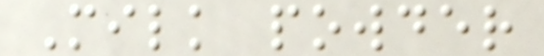Milk powder
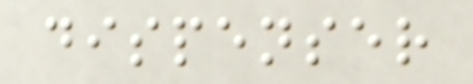dispenser
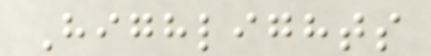Highlights
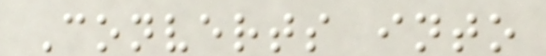Converts into
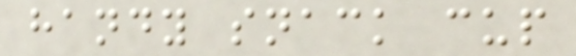handy snack cup
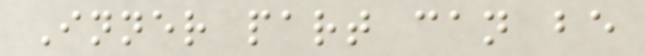Inner part can be
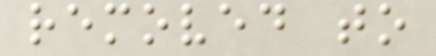removed to
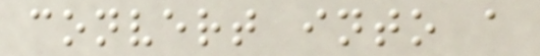convert into a
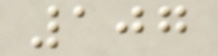107
